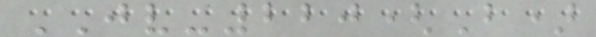JV-220(B)
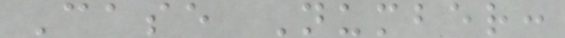Case Number:
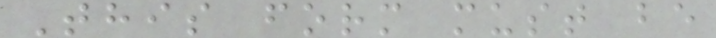This form must be
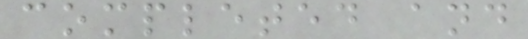completed and
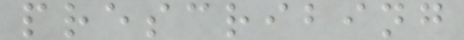prescribing
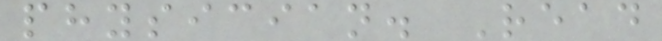physician. Read
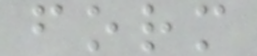form
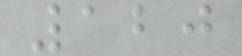120
